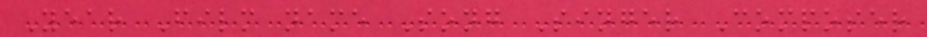Year Film name Song Singer Composer
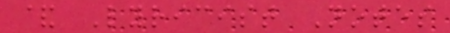& Lyricist Notes
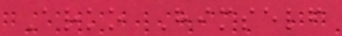Arko Himself
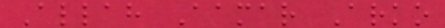Allah Aamar Arko
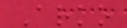Arko
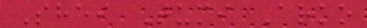Shei Tumi Arko
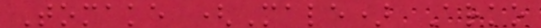Tomake (Male) Arko
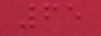65
